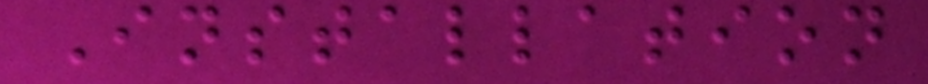Installation
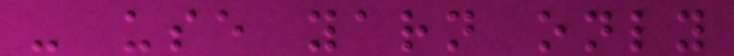- use yarn only
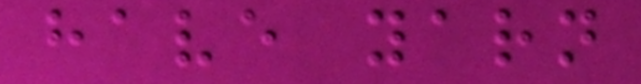have yarn
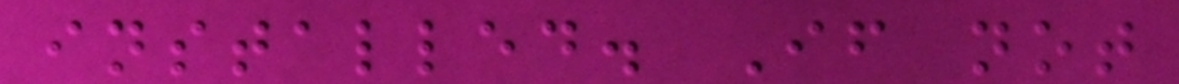installed. If not
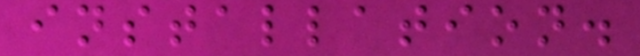installation.
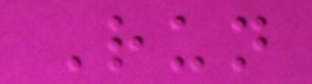Run
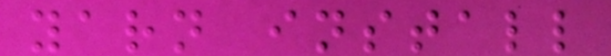yarn install
